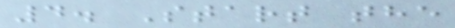4. Start the
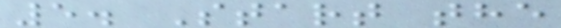5. Start the
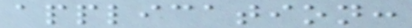application:
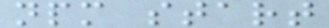npm start
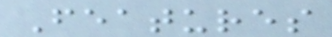Features
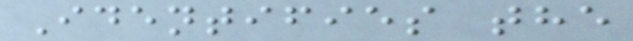Identifies the
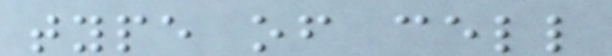type of cell
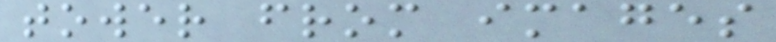tower from images
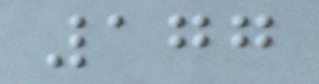177
